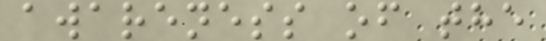awareness of the
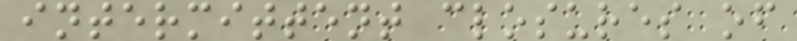intermittent closures of
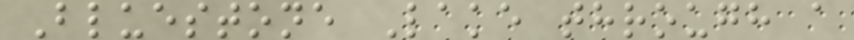Bluestone Lake through a
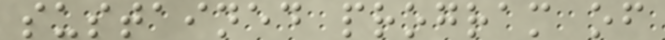sustained program of
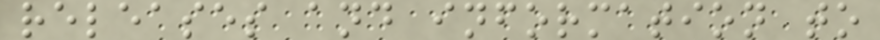releases and information to
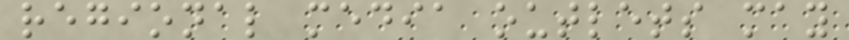regional media outlets may
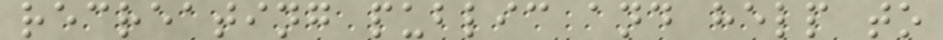recreating public and help to
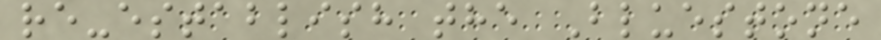re-establish the Bluestone
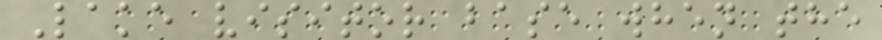Lake visitor base when the
